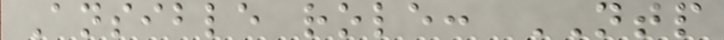Ansible role: NTP
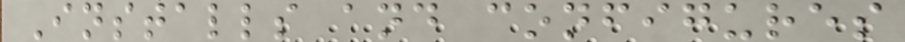Installs and configures
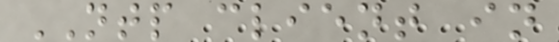NTP client in
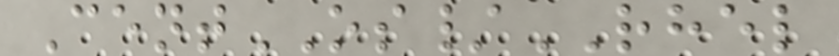CentOS/RHEL
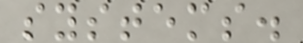systems.
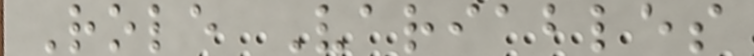Role Variables
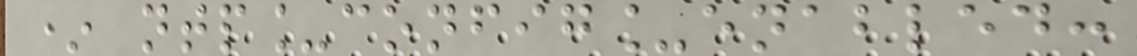* ntp_config_enabled:
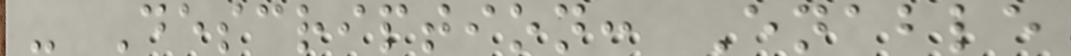- Description: Enable
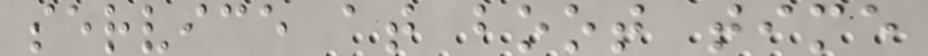service at boot time
